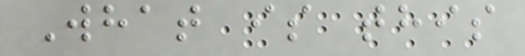What is this
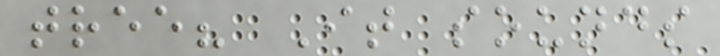tree? It sounds
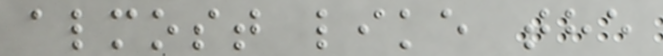almost like the
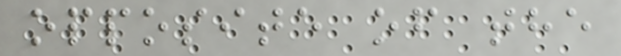opposite of the
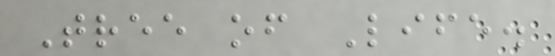Tree of Life.
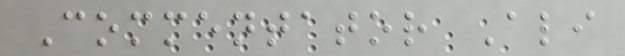Commentator Ali
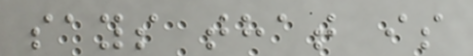says that is
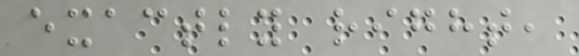exactly right,
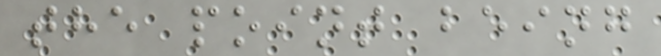the point being
